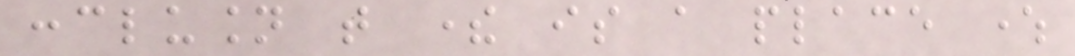conclusion that there is a place where
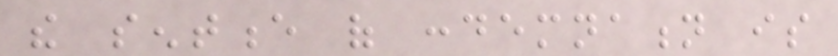the sentence of condemnation is
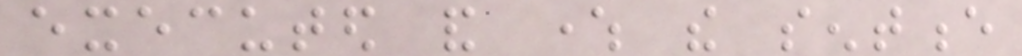executed and where the sentence
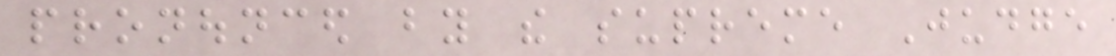pronounced by the supreme Judge
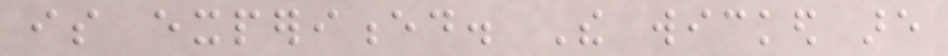is experienced. The wicked are
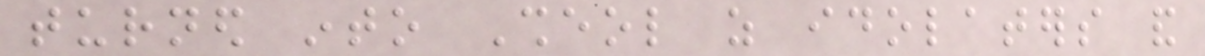turned into Sheol as idolaters and
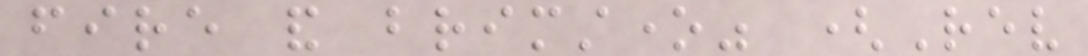fire and brimstone" (Rev
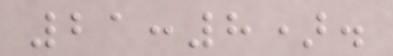21:8).
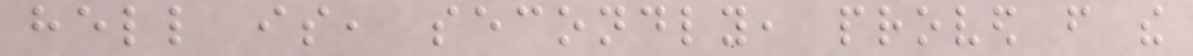hell is, secondly, proved from the
